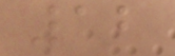12
